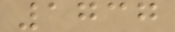1737
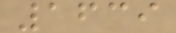1639
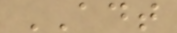ADT
